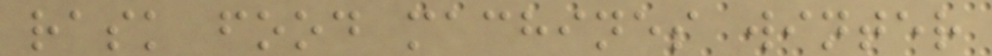rask food machines winter
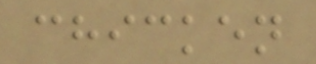chicken
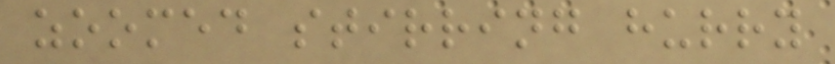zoomed stirring hurry
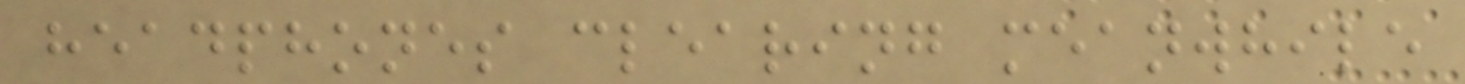headphones clearing meanwhile
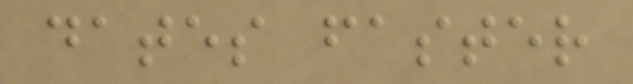dates faster
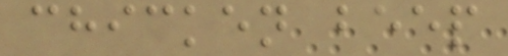chicken beep
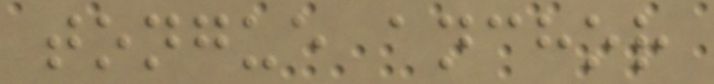tongue anchor
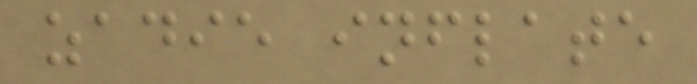zadie inflate
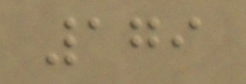179
